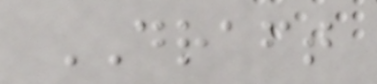DRAFT
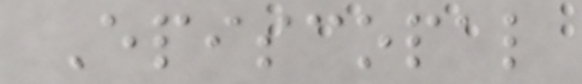Episcopal
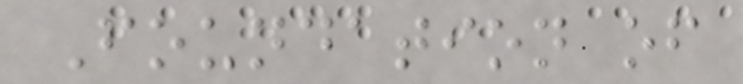Foundation of
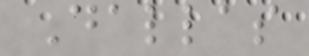Dallas
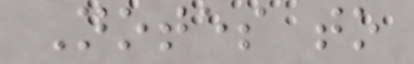Notes to
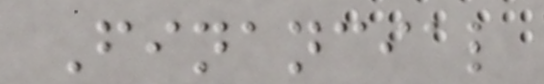Financial
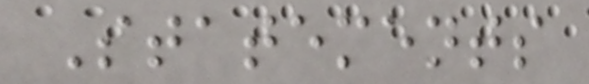Statements
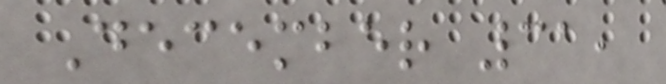December 31,
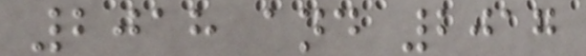2018 and 2017
